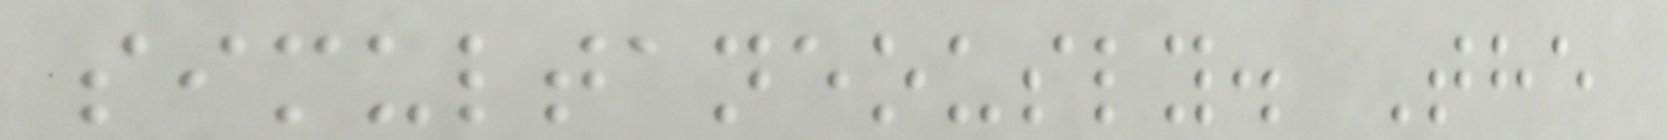simultaneously. The
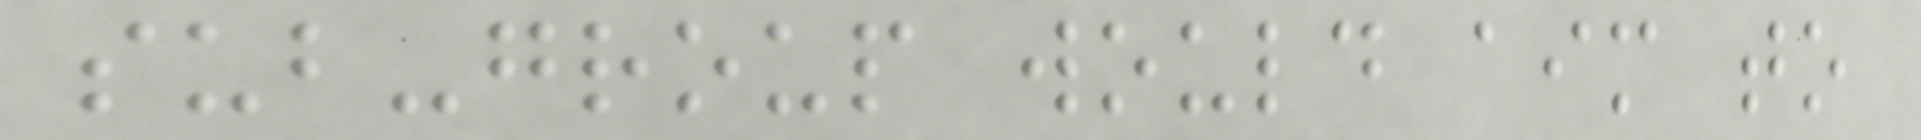sub-group would aim to
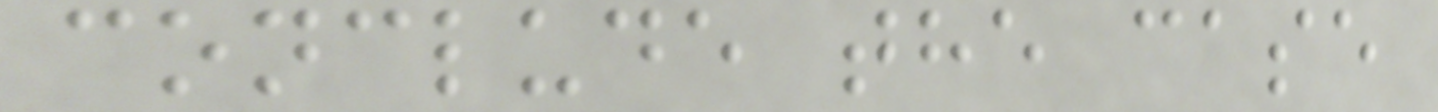conclude the case
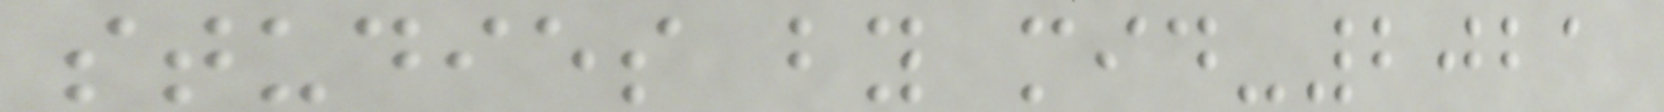studies by mid-2021
